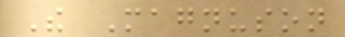The Magnuson
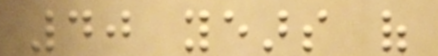40 years of
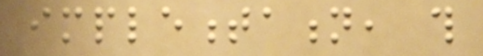implementation, this
